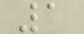1
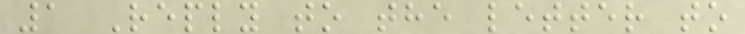1 Reply to the letter to
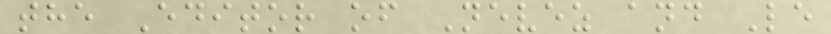the Editor of Nevez and Le
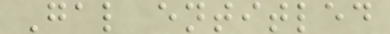Gal entitled
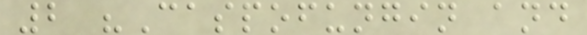2 "Caspofungin and
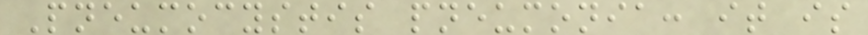Pneumocystis pneumonia: it is
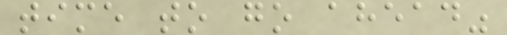time to go ahead"
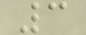3
